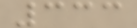333
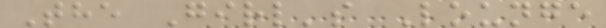The Girl's Lounge
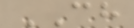CH
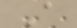A
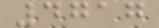4717
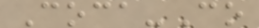Coca-Co
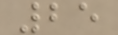25
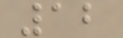12
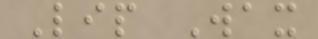Lip Wax
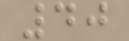40
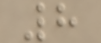8
